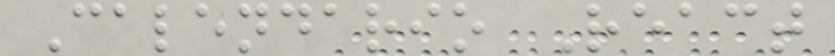Calendario React
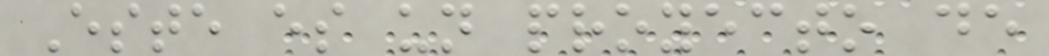Este es un proyecto de
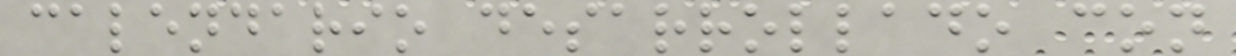calendario desarrollado con
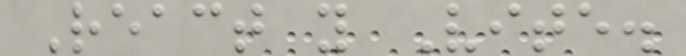React y Vite.
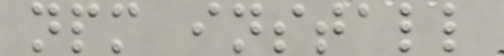npm install
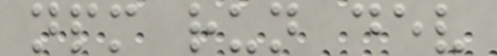npm run dev
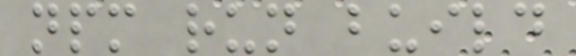npm run build
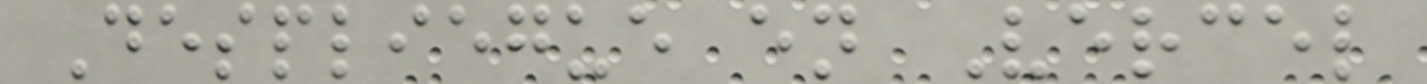Despliegue en Vercel
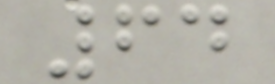64
